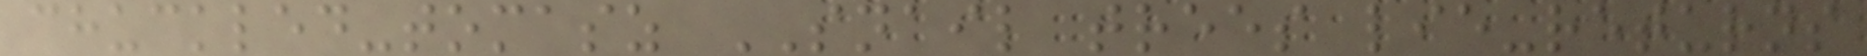chuckled-tomasz SNAIL trees lie-returns
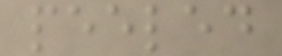peeled
